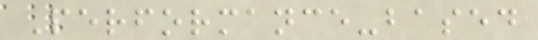Performance-based
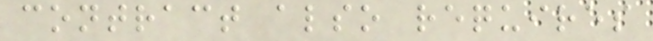contract also requires
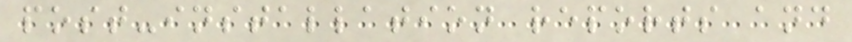post-installation reports and
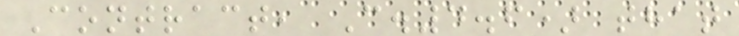Contract, C.4.6) that
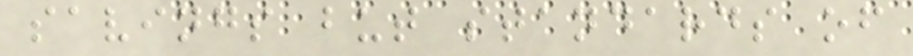savings but standards of
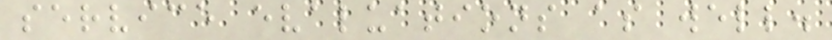service evaluations as well.
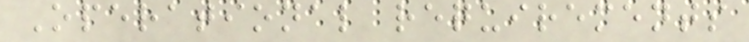Operational requirements
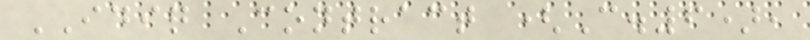IDIQ Contract (C.6),
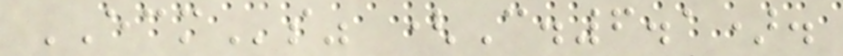ECMs" (C.6.1).
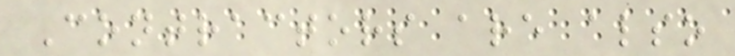Contractors are also
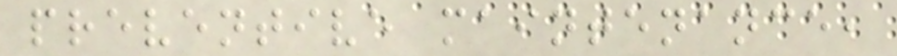preventive maintenance,
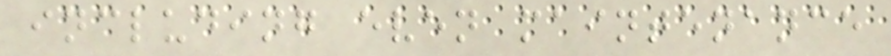including even maintenance
